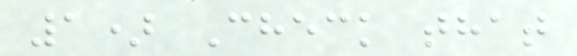1) Check that
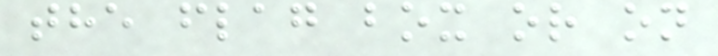the flag box or on
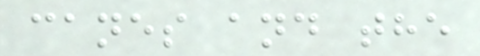canes and the
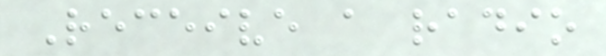Receive a radio
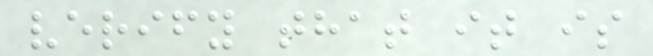verify that it is
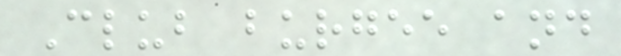Club burgee and
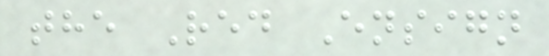the Red Ensign
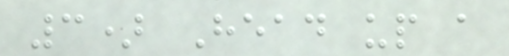3) Head up a
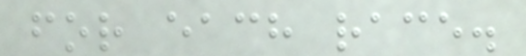for each race.
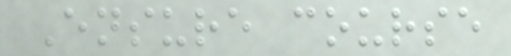Ensure course
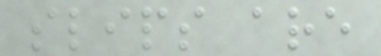slips are
